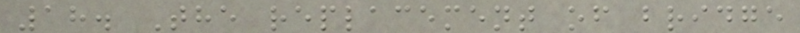18. The replacement of bridge
